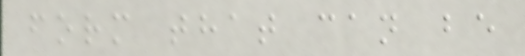form that can be
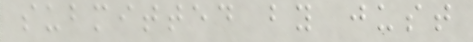submitted by just
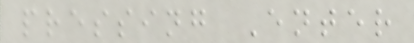pressing Enter
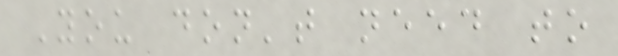You don't need to
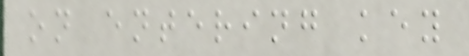on entering key
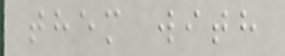them with
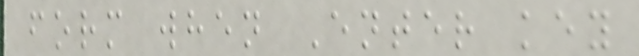form when Enter key
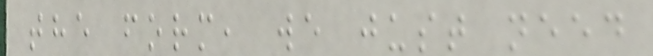the form, we just need
